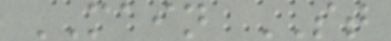MAIN ST
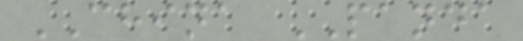CHINA PANDA
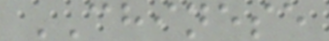CHINESE
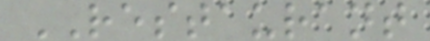RESTAURANT
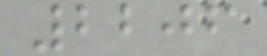2206
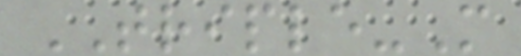TRIPLE-M
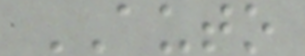AUTO
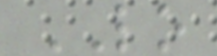LO
